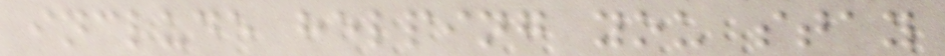include helping you stay
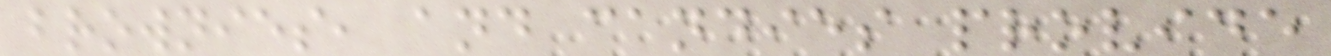brownies, and candies provide
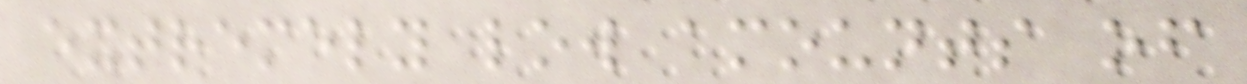extremely low amounts of
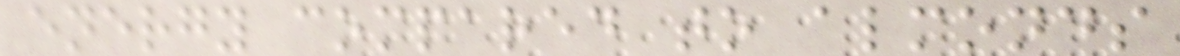energy compared to almonds
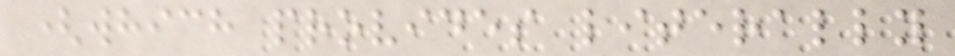(which provides literally
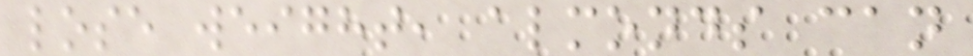lose weight, almonds can
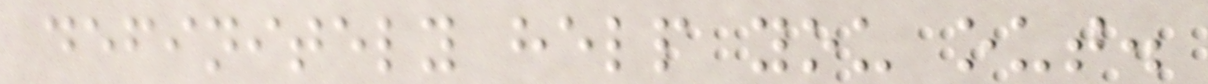definitely help you out.
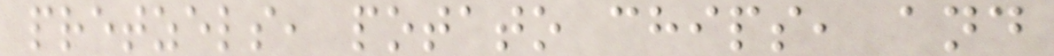pretzels, potato chips, and
